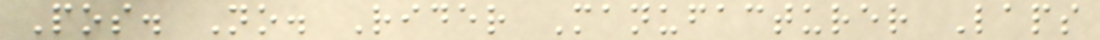Pos. No. Rider Manufacturer Laps
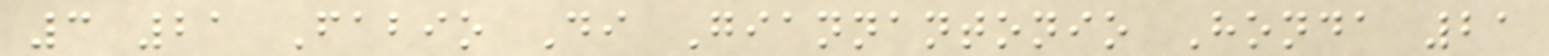3 21 Fabio Di Giannantonio Honda 21
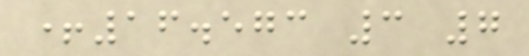+16.573 3 7
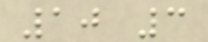10 3
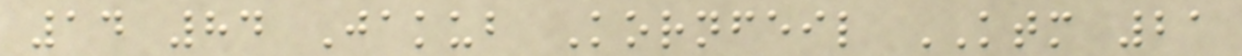14 84 Jakub Kornfeil KTM 21
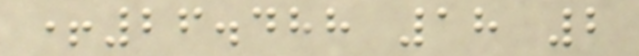+26.488 18 2
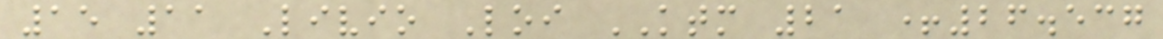15 11 Livio Loi KTM 21 +26.537
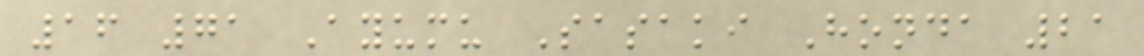16 71 Ayumu Sasaki Honda 21
